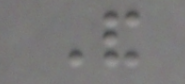And
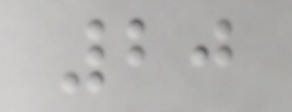20
